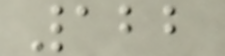122
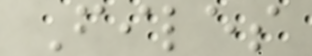Files
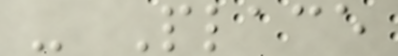- Place
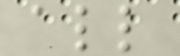all
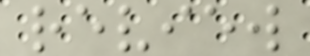review
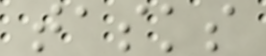tasks
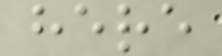here
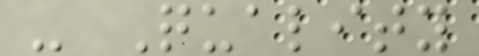- Quality
